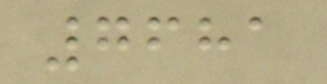7681
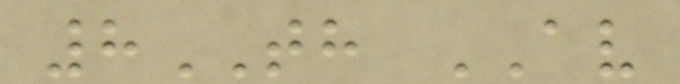8TH AV
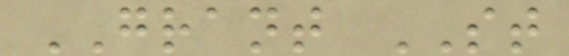GRANT ST
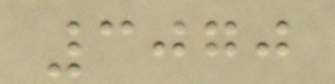3070
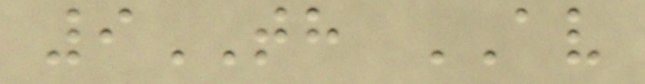9TH AV
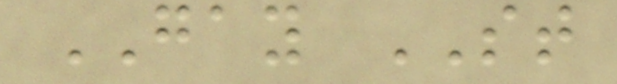GAY ST
